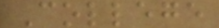College
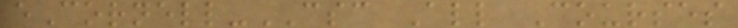eCornell-CSC All Courses
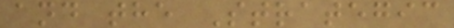and the Strategic
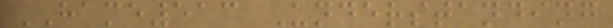HAME513 Understanding
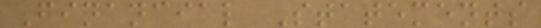Financial Statements
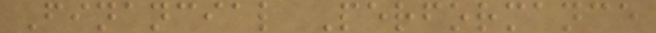Financial Performance
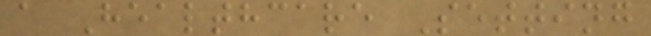a Healthcare Setting
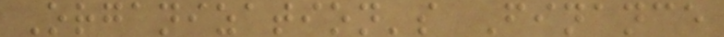Organization's Finance
